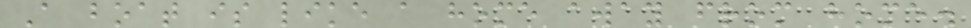A boat is like a home away from home.
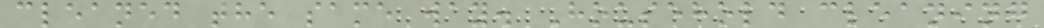cleaned the same way. Household cleaning
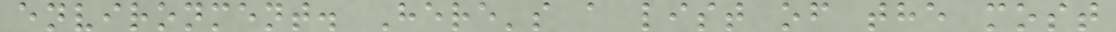environment. Here's a list of the most
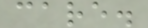care.
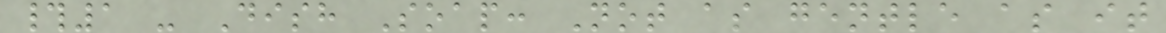#1 - Dish Soap: Not as gentle as it
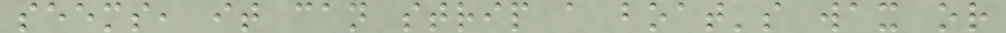seems, it can strip a boat's wax or
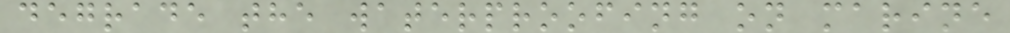degrade the waterproofing on marine
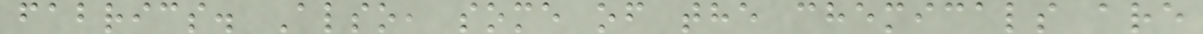fabrics. Also, some of the chemicals are
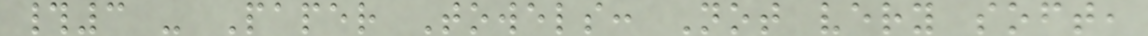#3 - Paper Towels: Not very soft,
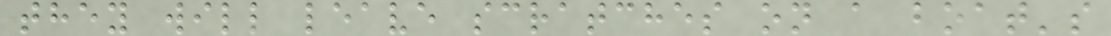they will leave scratches on a boat's
